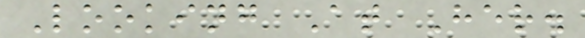Looking At Her.
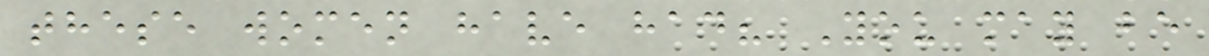these women have had? You may be
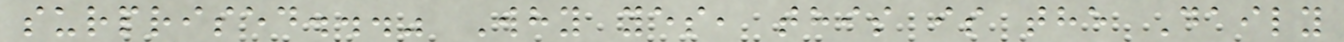surprised..." Why yes, this is the Daily
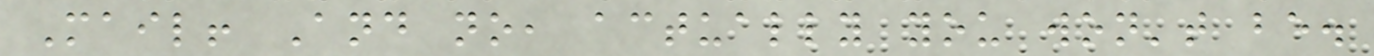Mail! And no, actually you won't be.
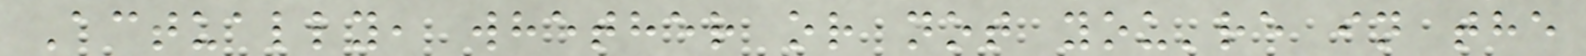Actually, whether or not you're in the
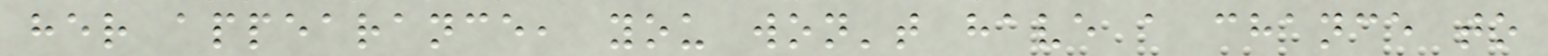her appearance, you won't have a chance to
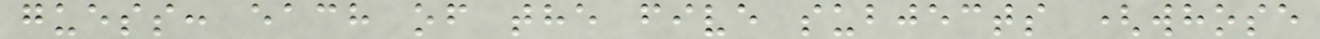guess: each of the five subjects (whose
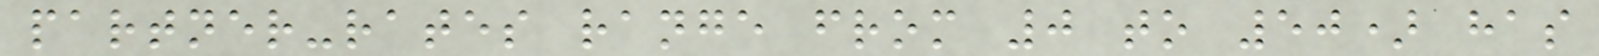partner-rates range from 0 to 50) has
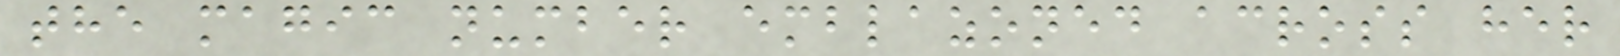the magic number emblazoned across her
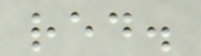red.
